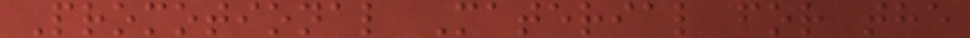Promotional Material for the
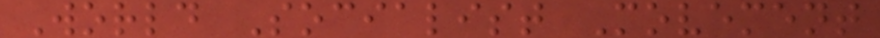World Socialist Movement
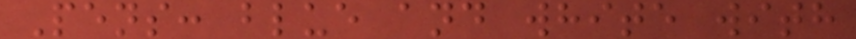Pens: blue and white with
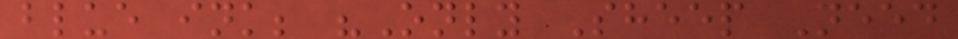blue ink; "Only Sheep Need
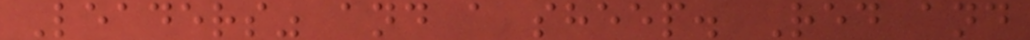Leaders" and a sheep. Red and
